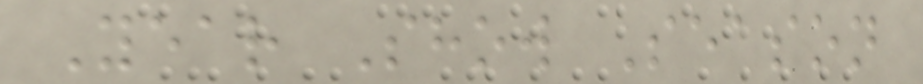Year Show Season
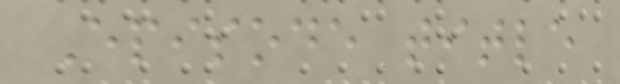Episode title
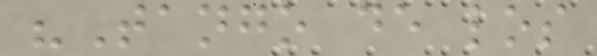"Tango de los
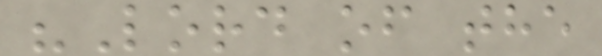"Lord of the
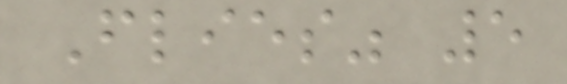Flies" 5
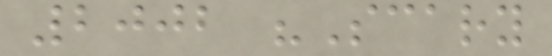2002 "Scary
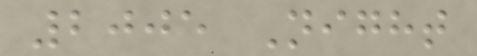2005 Night
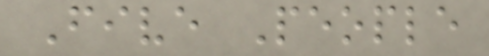Five People
